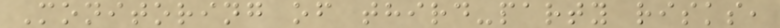Monitoring of third-party risks,
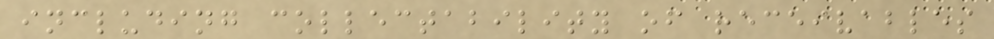including collectability of receivables
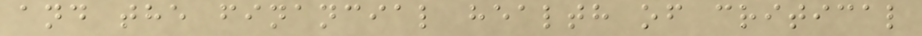and the financial health of critical
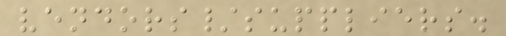vendors/suppliers.
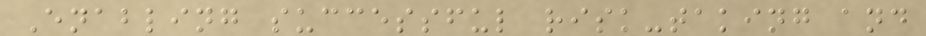Enabling successful risk-taking and
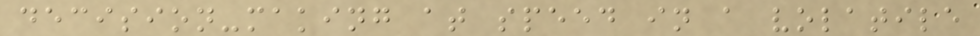decision-making at speed in a volatile
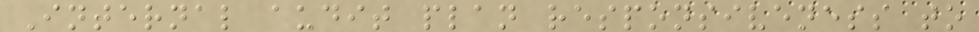Internal audit plan responsiveness to
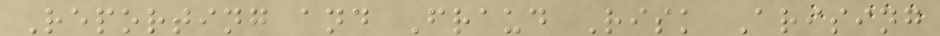Reporting and Fraud Risk Arising
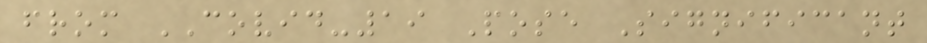from COVID-19 Pose Significant
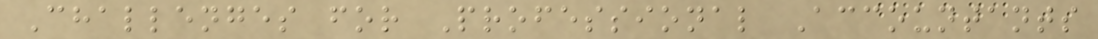Challenges for Professional Accountants
